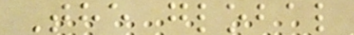The global
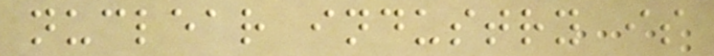nuclear industry is
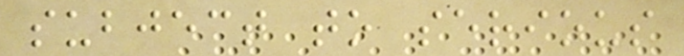subject to serious
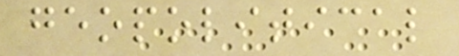geopolitical
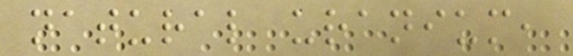natural uranium,
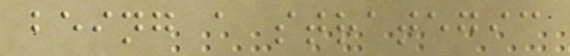being a strategic
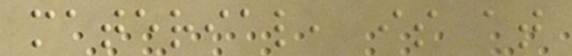material, is at
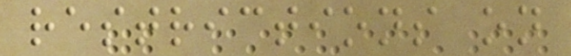restrictions on
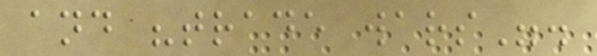and "trade wars".
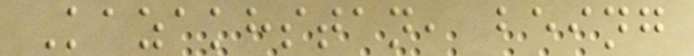Kazakhstan, being
